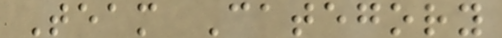Team Category
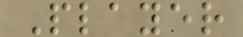Player
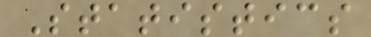Statistics
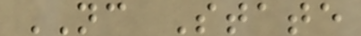NC State
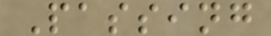Passing
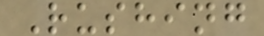Rushing
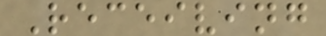Receiving
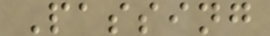Passing
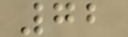72
